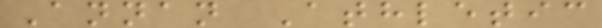Annan Athletic
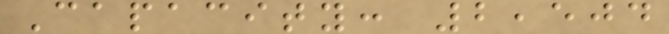Capacity: 2,504
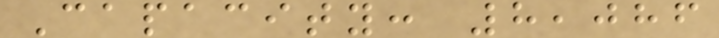Capacity: 8,086
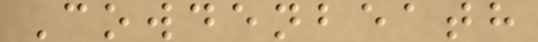Cowdenbeath
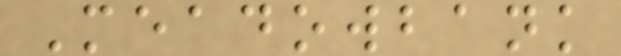Meadowbank
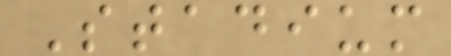Stadium
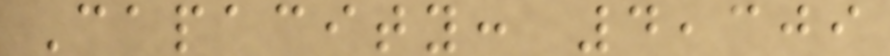Capacity: 4,309
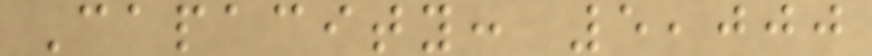Capacity: 5,000
